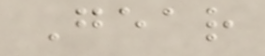Gear
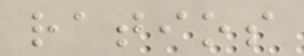ratios
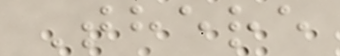There
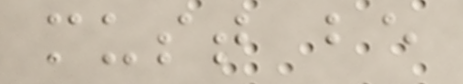must be
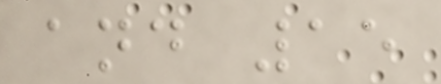and 15
